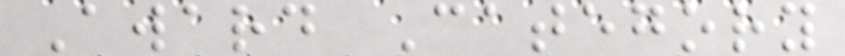Award Category
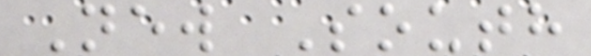New South
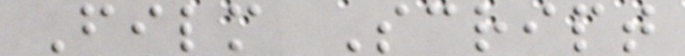Film Script
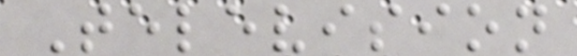Television
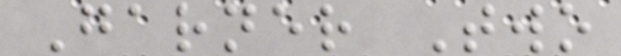Garner Two
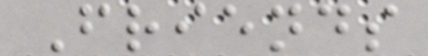Friends
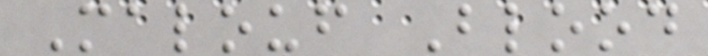Malouf Blood
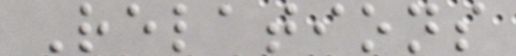Relations
